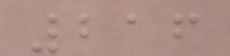216
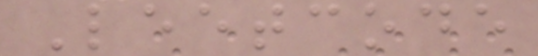Leetcode
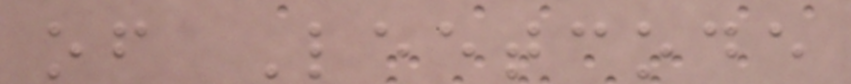of Leetcode
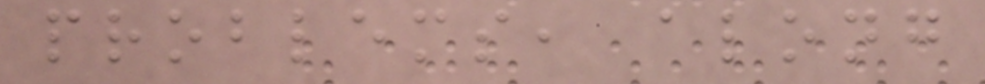problems, along
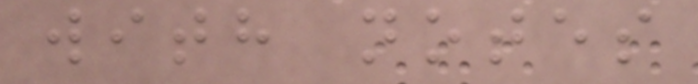with notes
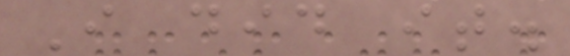I did it.
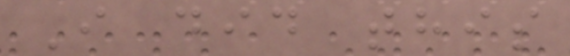I did this
